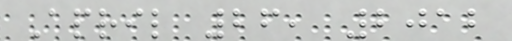April 26, 2012
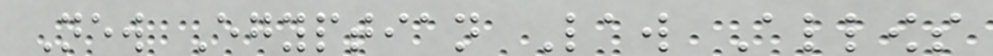New Egyptian Law Allows
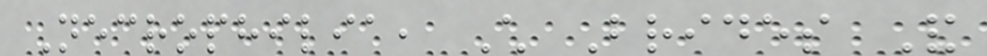Necrophilia, Child Brides And
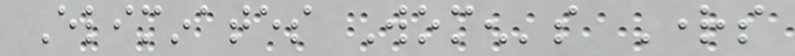Eliminates Women's Rights
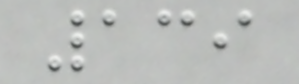139
